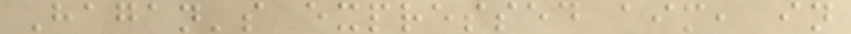Hagan's expressed aim, in
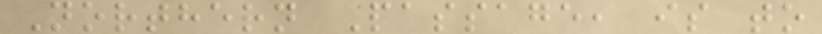Northern Passage, is to
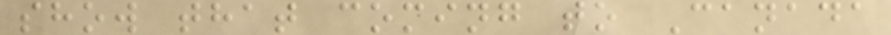show that coming to Canada
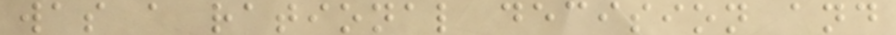was a rational decision and
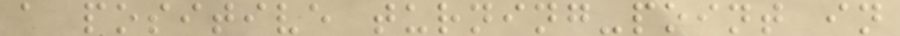a positive turning-point in
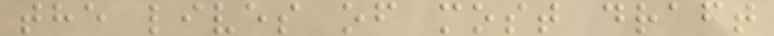the lives of most draft
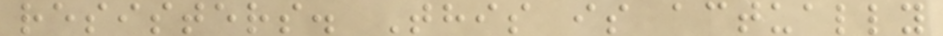resisters. This is actually
